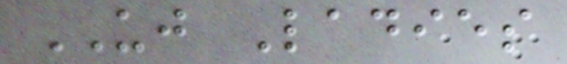UJ Ladies
